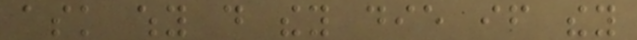ask why do they die if they
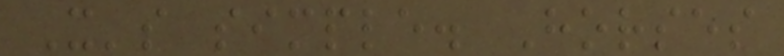It's simple. Horses
